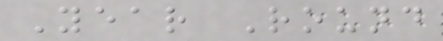Year Round
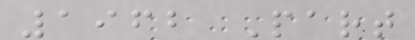1962 Part
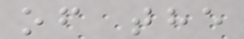of the
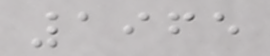1965
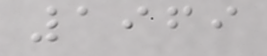1969
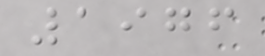1976
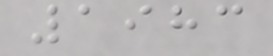1983
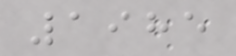1985
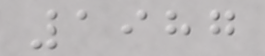1987
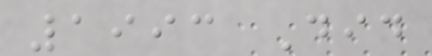1993 Did
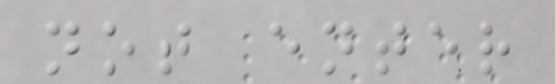not enter
